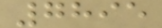7895
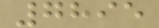7895
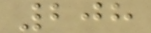208
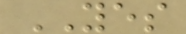YES
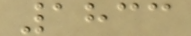1833
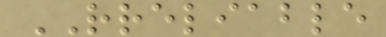RRELIABLE
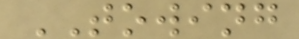TOWING
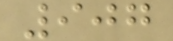907
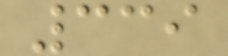339
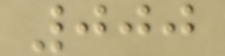000
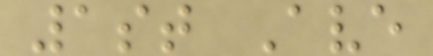1st Ave
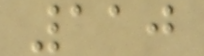110
